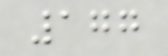177
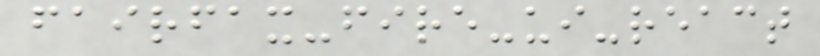fairfax-fire-ui-react
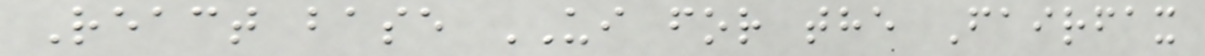React base UI for the Fairfax
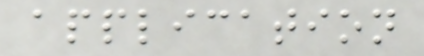application
